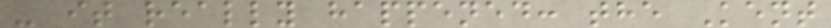- it really happened: the Kent
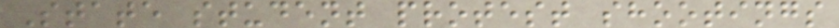State student protest shootings
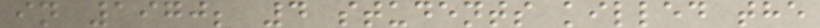in 1970; 4 students killed the
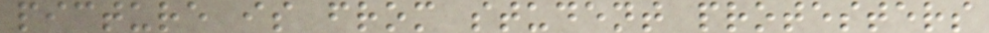picture is from student protesters
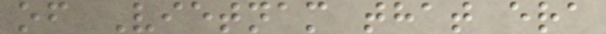of Vietnam that era
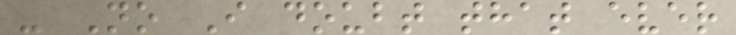- No I doubt that ever
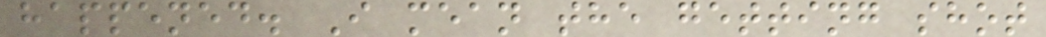happened. I mean the getting shot
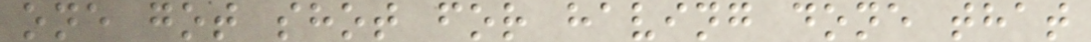one got shot for having done that
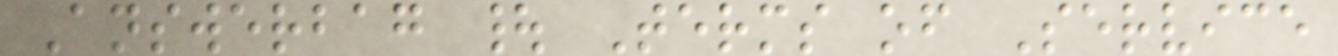Answerbag | Terms of Service
